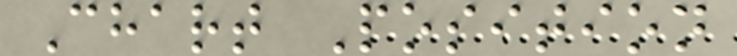Chart Position
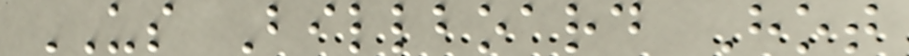US Billboard Hot
